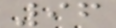96
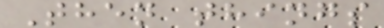Then things
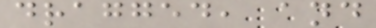dragged, and
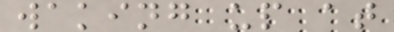waking up at
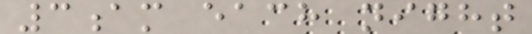3am each night
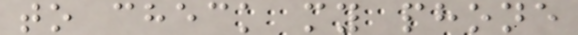to check my phone
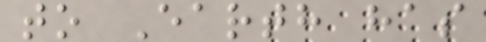to Earth has
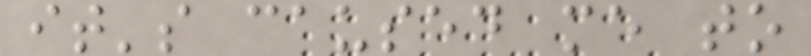it's caused me to
